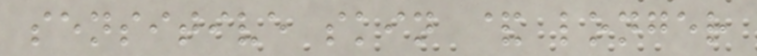sensitive skin & longer
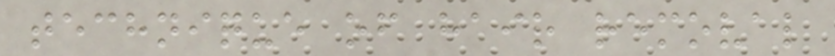technique of hair removal
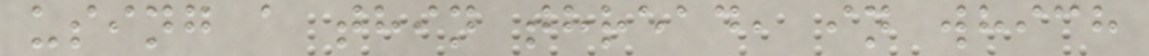using a thin thread, in which
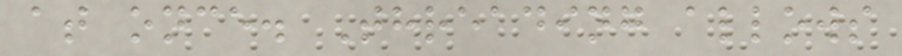at once. Threading allows
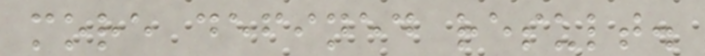more defined result.
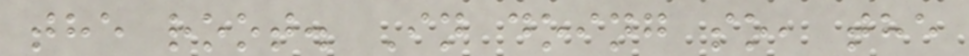the root. In doing so, the
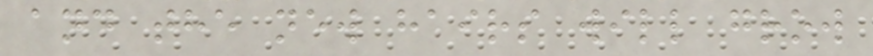and the new hairs will grow
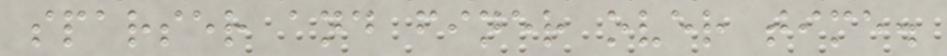sparser and finer over time.
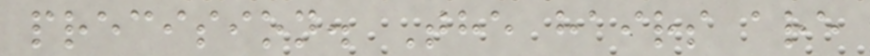precision. The hairs are
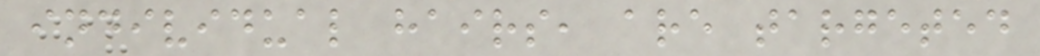individual hairs, are targeted
